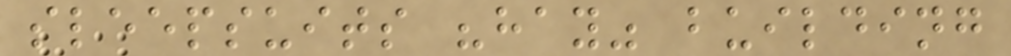sleepsuits "hay" building
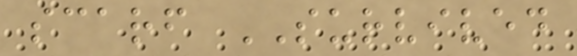scarf SURVIVED
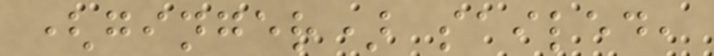(ginger) sailed,
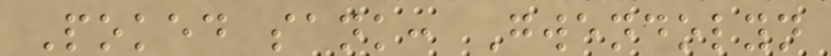Poked sank: Gwendolyn
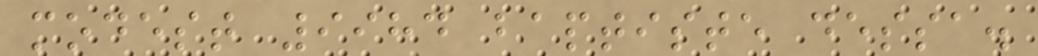modest 9984 baptiste dessa.
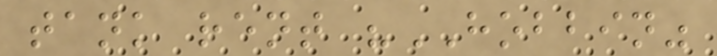tank rent "HOBBIN"
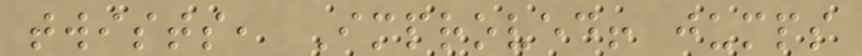twists, Improved! jumps
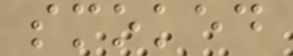smoked
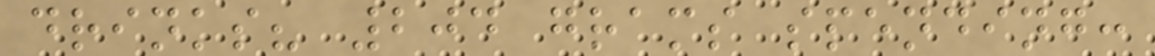drinks? 204 grams spending:
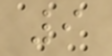9
